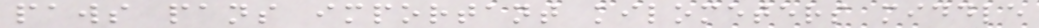paws pans important kilometers middle
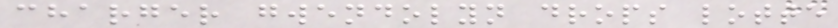charger gwendolyn drops lotte
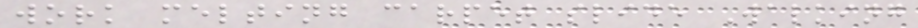work melting carpet slide Walking
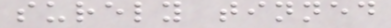surely tinned
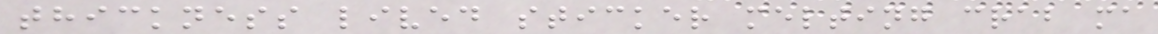thickness lived sticker melting crab ma
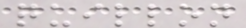quillon
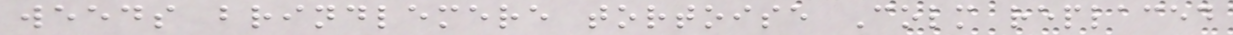weeds brindlemere tortoise Colm replaced
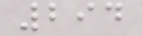294
